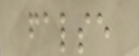false
